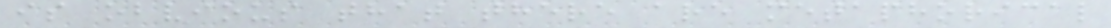is obvious that there are metaphorical
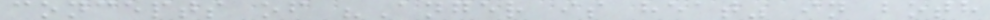concepts of "Anger is heat" in both
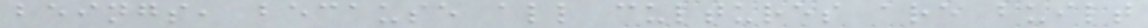beings, because all cultures are built
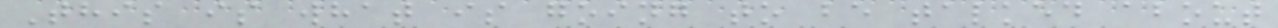This is what is going to be talked about
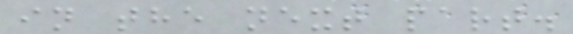in the next part.
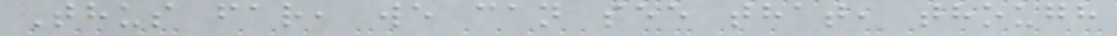Thus far, we can see that, though
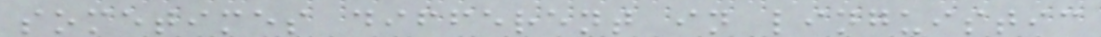sometimes different in linguistic
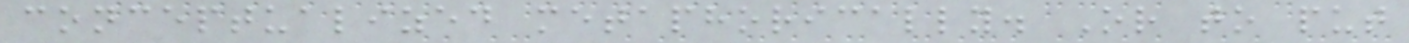conceptualized metaphorically. Or to put
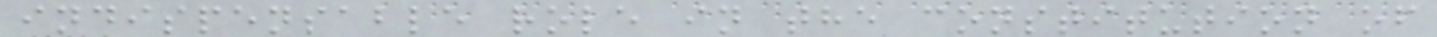indispensable role in the constitution of
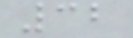32
